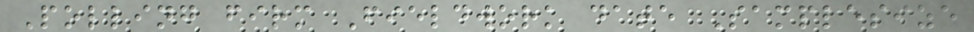Polling firm Fieldwork date Samplesize
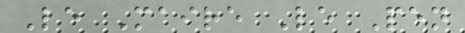Le Maire Le Pen
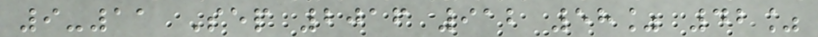9-11 Sep 2016 912 58% 42%
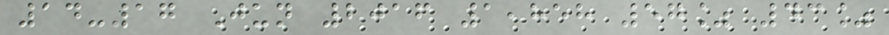14-17 Jun 2016 1,858 57% 43%
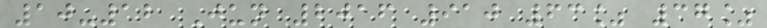10-12 Jun 2016 910 63% 37%
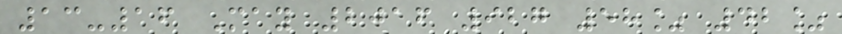13-16 May 2016 927 58% 42%
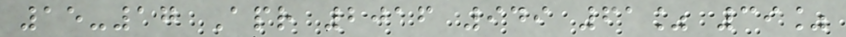15-17 Apr 2016 949 61% 39%
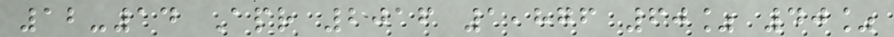12-14 Apr 2016 1,876 60% 40%
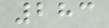283
